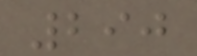290
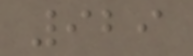929
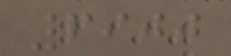6900
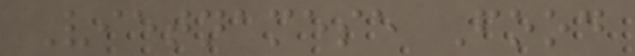Vietnamese Food
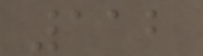112
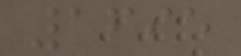1695
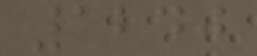1240
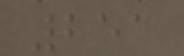251
